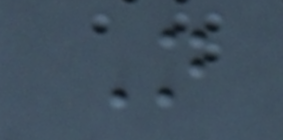Not
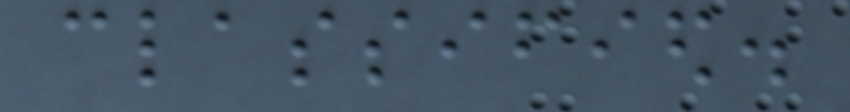classified.
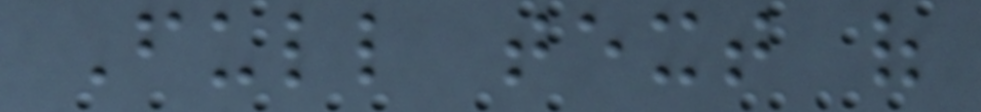Full text of
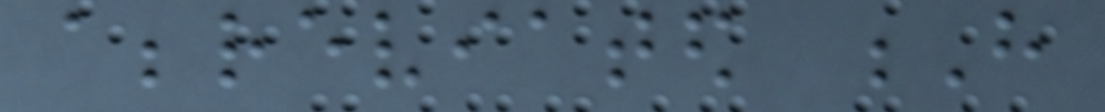abbreviated H
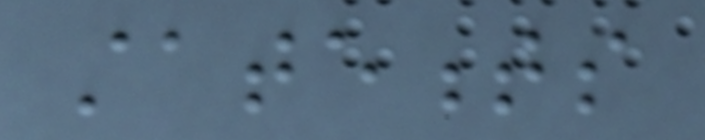statements
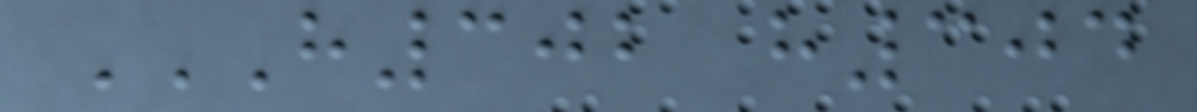H302 H304
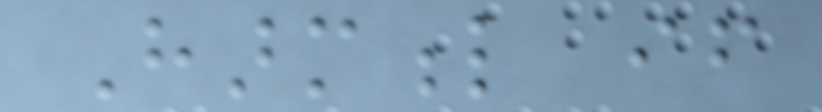Harmful if
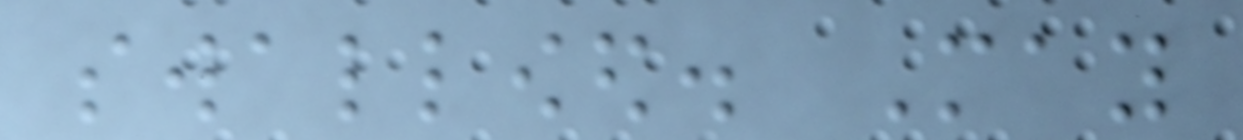swallowed. May
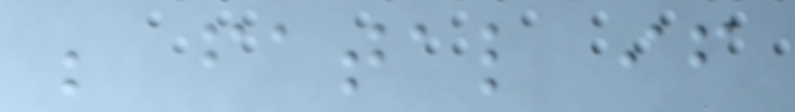be fatal if
